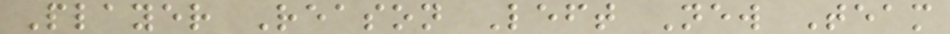Player Reason Left New Team
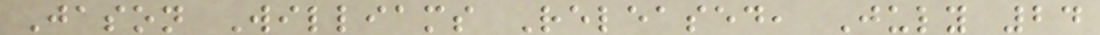Jason Williams Released, July 24
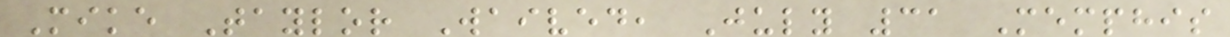Mike Taylor Waived, July 31 Memphis
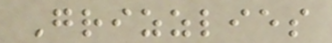Grizzlies
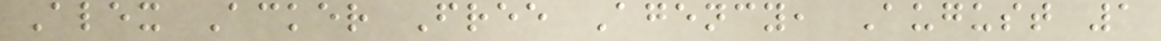Alex Acker Free Agency, August 1
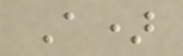A)
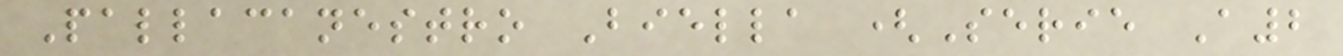Pallacanestro Biella (Serie A2
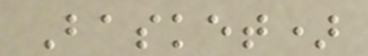Basket)
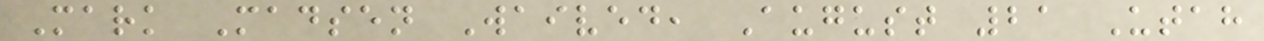Mark Madsen Waived, August 21 Utah
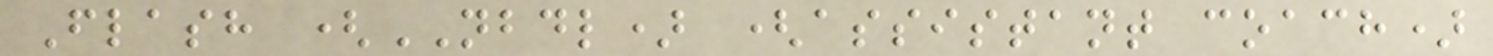Flash (NBDL) (assistant coach)
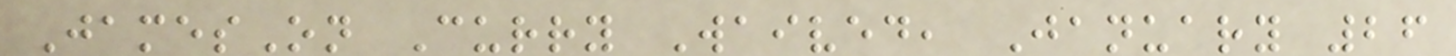JamesOn Curry Waived, January 26
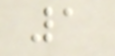1
